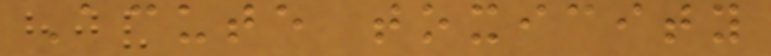Acute toxicity
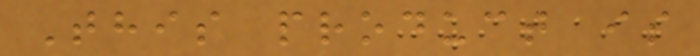This product is
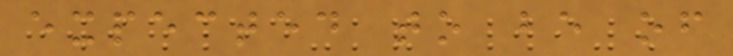expected to be of
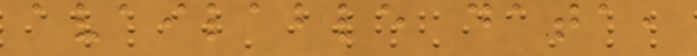available data,
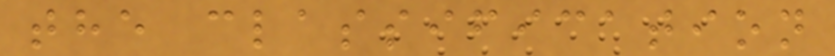the classification
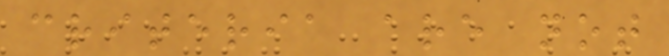criteria are not
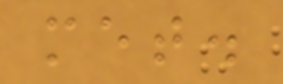met.
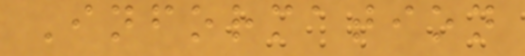Information
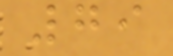79
